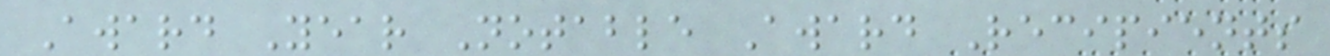Award Year Notable Award Recipients
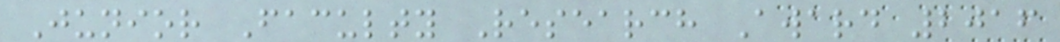Junior Faculty Research Award 2016
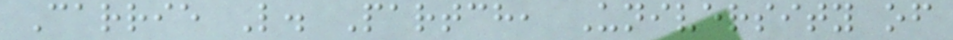Carrie L. Partch, University of
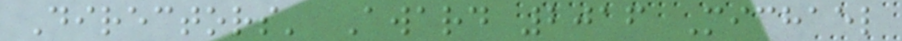Directors' Award 2016 Michael
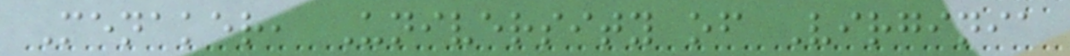Menaker, University of Virginia
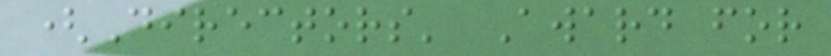(Directors' Award for
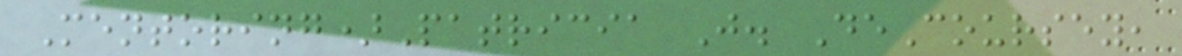Mentoring)Patricia J. DeCoursey,
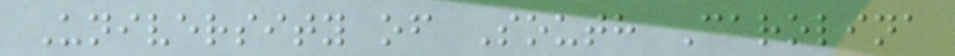University of South Carolina
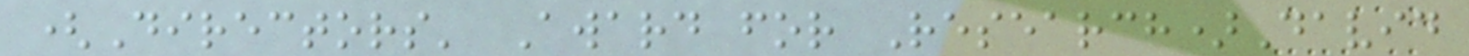(Directors' Award for Research)David
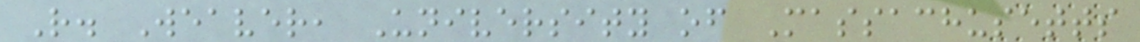R. Weaver, University of Massachusetts
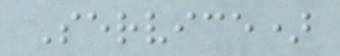Service)
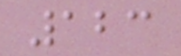123
